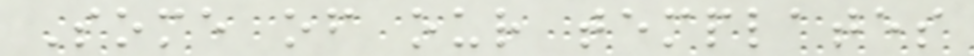Some of our templates
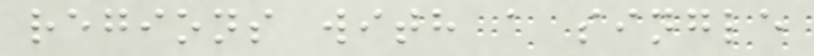regions with a single
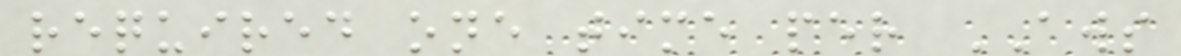required one time per AWS
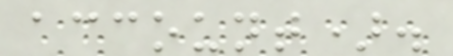account).
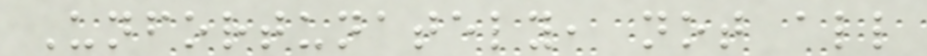Unfortunately, not all
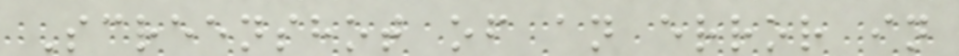Screenshot of an error in
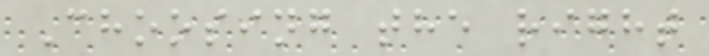Choosing the right
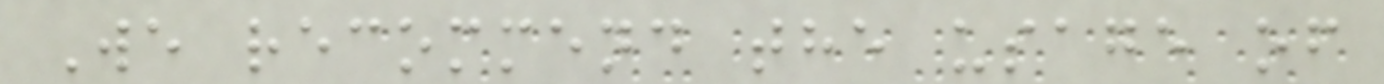We recommend the usage of
